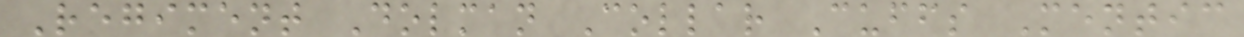Regiment Dolman Collar Cuffs Mentic
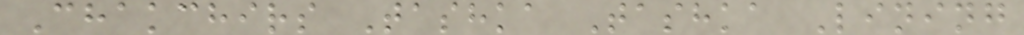Chakchirs Tashka Tashka Lining
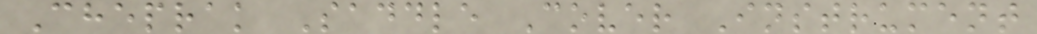Cheprak Saddle Cover Instrument
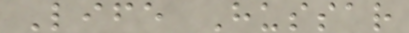Life Hussar
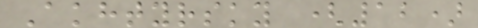Akhtyrsky (12)
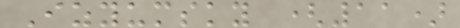Izyumsky (11)
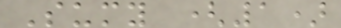Sumy (1)
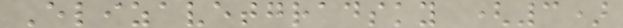Elizavetgradsky (3)
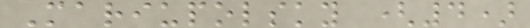Mariupolsky (4)
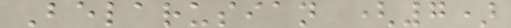Belarusian (7)
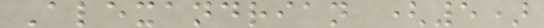Alexandrian (5)
